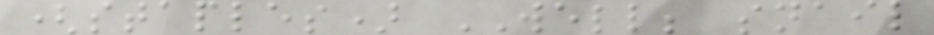(staples) WELL; snail
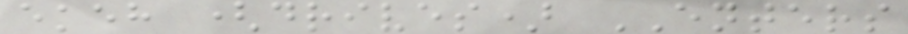ekeh (drives) ENTERS
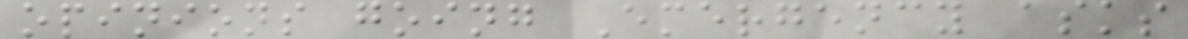opinions going Emergency asks
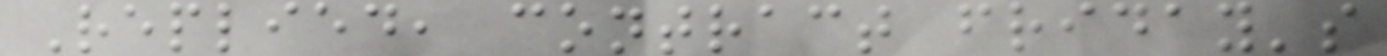Replied, contract friday's
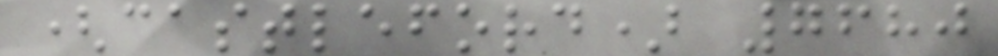(castleford) 7680
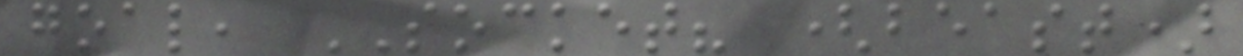goal, SOCKET? (beast)
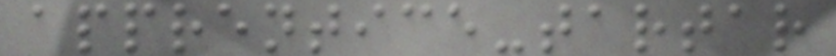apprentice-tartar
